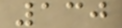130
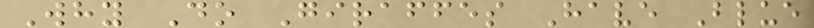Why Do Giraffes Have Blue
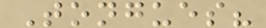Tongues?
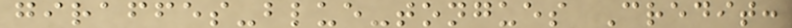giraffes-blue-tongues Credit:
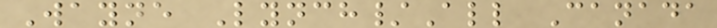Wayne Lynch/All Canada
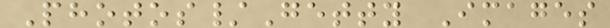Photos/Getty Images
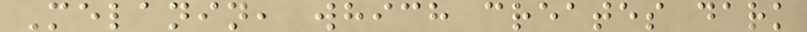Melanin, which creates dark
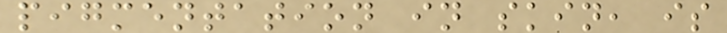pigmentation in skin, is
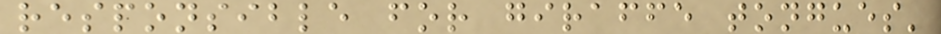responsible for giraffe tongues'
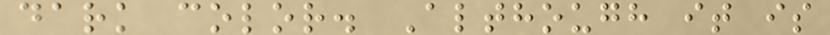dark color. Although it is
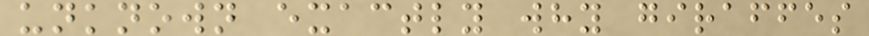unknown exactly why giraffes
